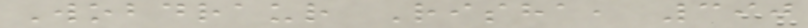Wobdraur Risha, 390
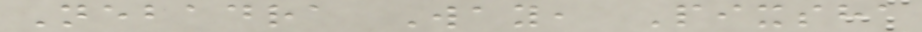Nebadra Way, Pixsha
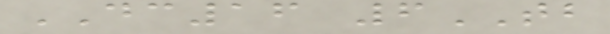DC16 6TB
